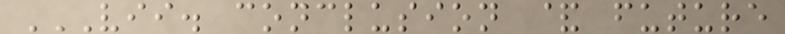VII. CONCLUSION & FUTURE
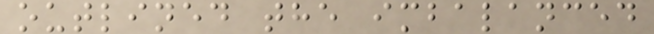outlined the imbalanced
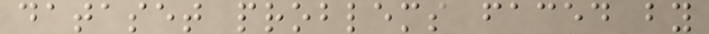dataset problems faced by
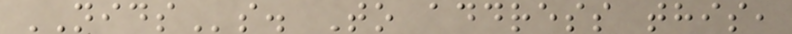NIDSs. To address this,
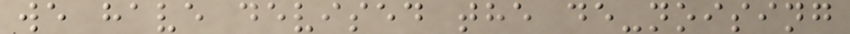we have devised the de-noising
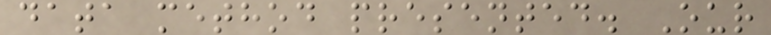data method presented. Our
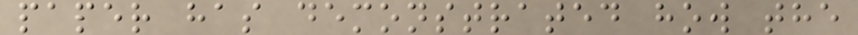paper has demonstrated how the
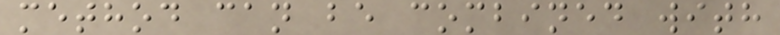method can be combined with
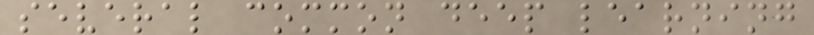several common deep learning
